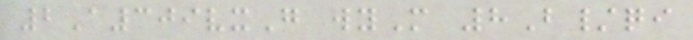2A309vxG wyM 8B/qi
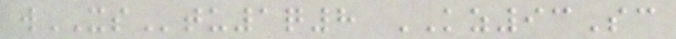wXStu1q8 KZ93Sc
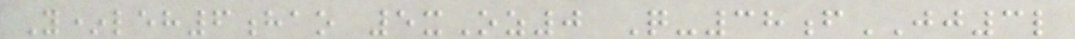Y*leh6hao 5xOz0 Q-38fJJ3l
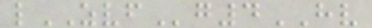lZVFg4HV
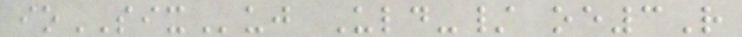ioSIXuj Uld-/ oe3R
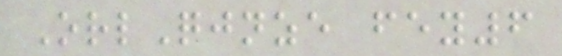OrlQjnze fey6
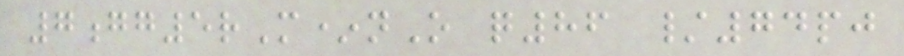7gg5rM*nO q86 /74pj
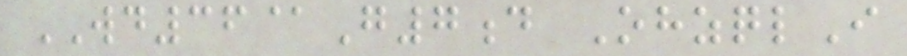WD36@G7d OhzqlI
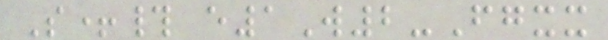S+# e1W2-Fgxx
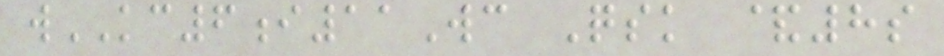wKC6i11Wc Qsk &8s
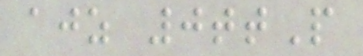ajz 0ttP
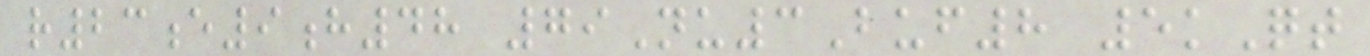r23e9h48 79Nu3Buf8 5kQt
